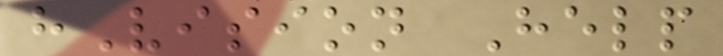hVision Help
